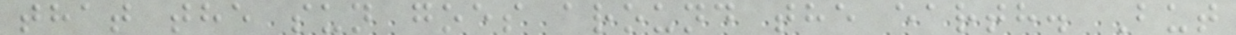that the sun goes around the earth. But
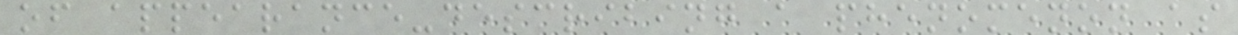of appearance-describing a phenomenon as
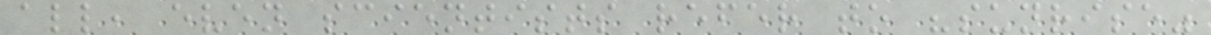all, even scientists refer to "sunrise"
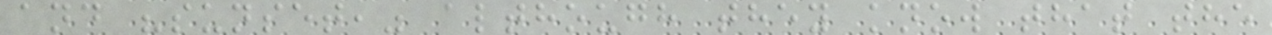and "sunset," although they know that the
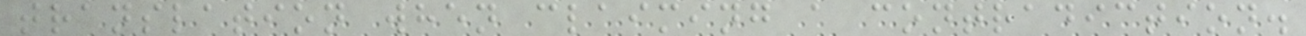translation when claiming a contradiction.
